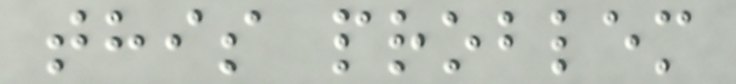this problem
